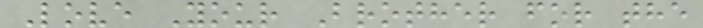Love Your Brother for the
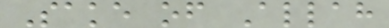Sake of Allah
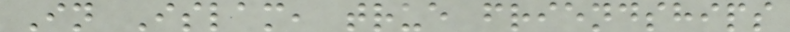In Islam, true friendships
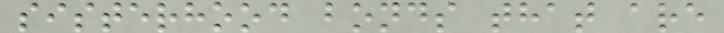sisterhood bonds that are
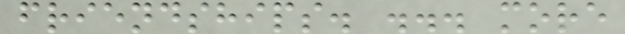friendships. ... more
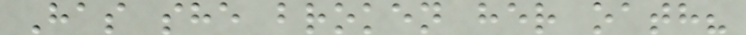Has she broken her oath?
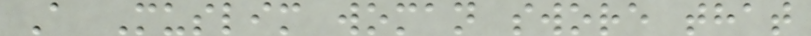A Muslim woman swore that
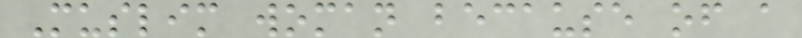Muslim woman because of a
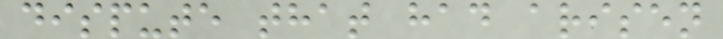dispute that had arisen
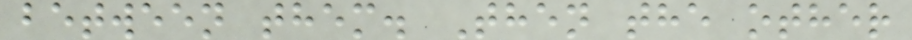between them. Then the other
